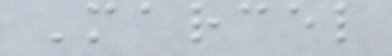Marcel
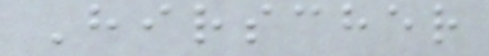Hirscher
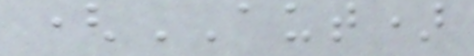(AUT)
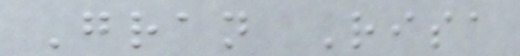Gran Risa
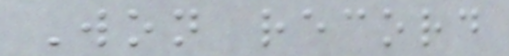Won record
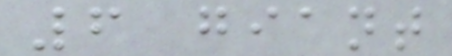6 giant
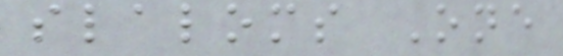slaloms One
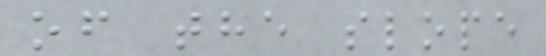of the slope
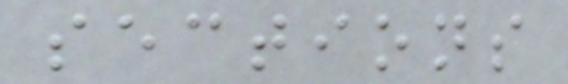sections
